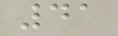41
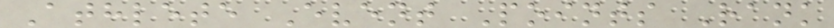Athlete Event Points Rank
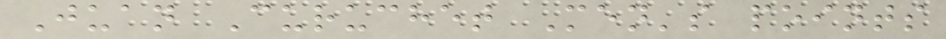Juan Curuchet Men's points
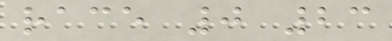race 0 23
